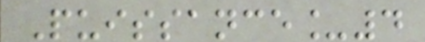Puissance_4
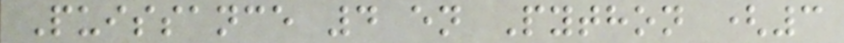Puissance 4 en Python (3
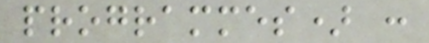programmes) :
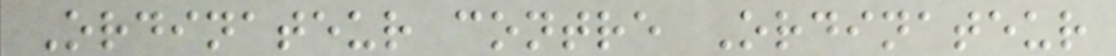Ordinateur contre Ordinateur
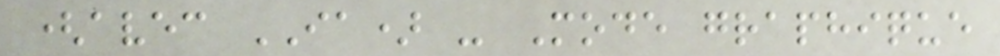(avec IA) - Mode graphique
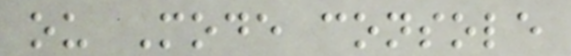ou Mode console
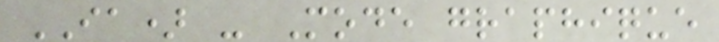IA) - Mode graphique
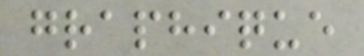graphique
